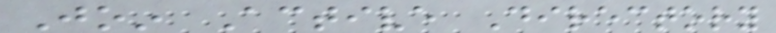Join Active Directory
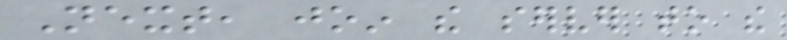Next, join the server to the
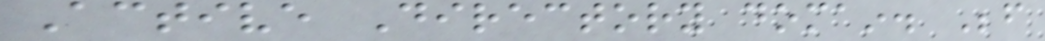Active Directory domain. Before
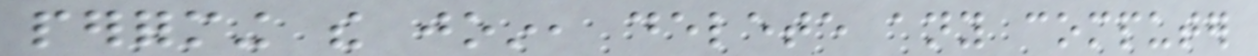performing the join, delete any computer
